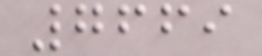7669
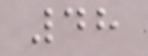48
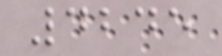4245
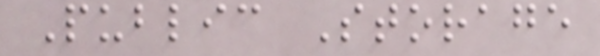Public Storage
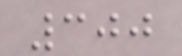300
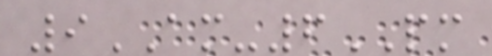9AM-6PM
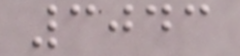3043
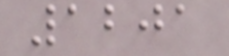1201
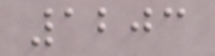1203
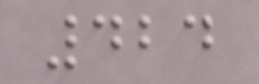424
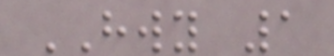HWY 1
